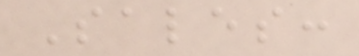Sales:
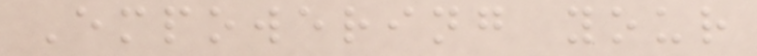Empowering your
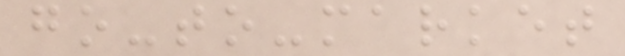go-to-market
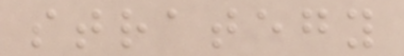strategy
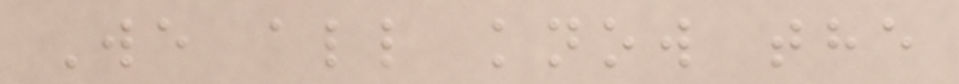We all know the
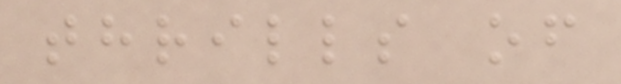thrills of
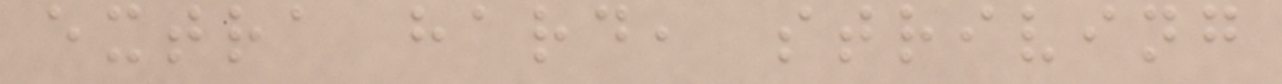extra hard, striving
